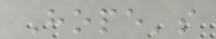Hope's
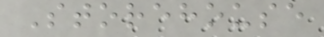Storehouse
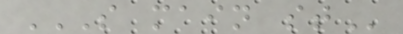S MAIN ST
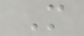M
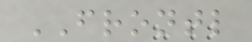FRONTL
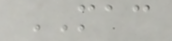MAC
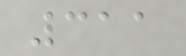311
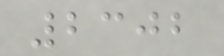2302
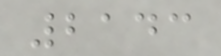2143
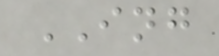ING
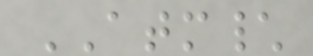ATM\
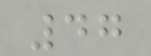47
